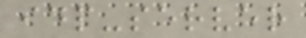idp-server
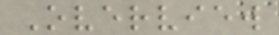Overview
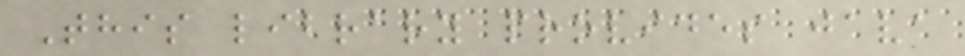This library provides java
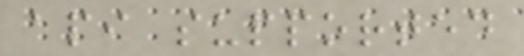api supported
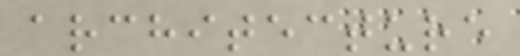architecture
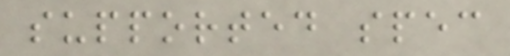supported spec
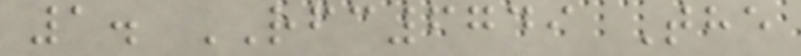1. RFC6749 The
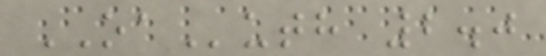OAuth 2.0
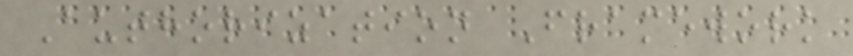Authorization Framework
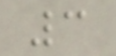3
